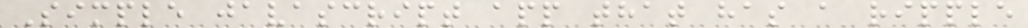Simple javascript app that has a ripple
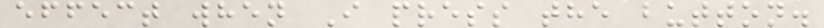effect when I press the button.
